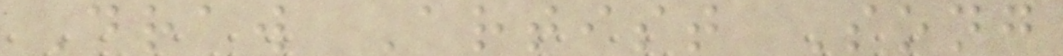Draw Artist Song
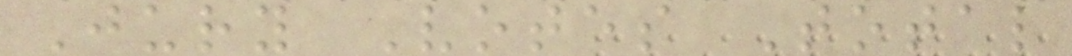Jury Votes Total
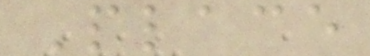Place
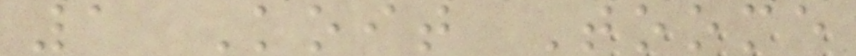1 Koit Toome
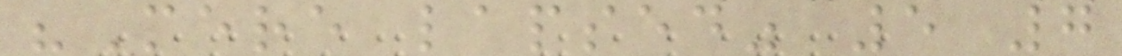"Mere lapsed" 5 7
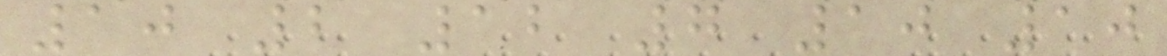10 2 12 7 10 10
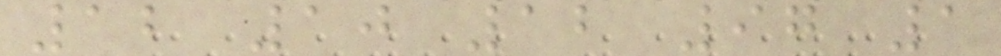12 10 12 97 1
